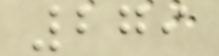279
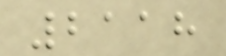2118
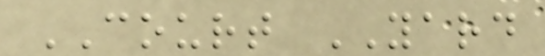COURT YARD
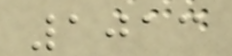1013
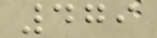479
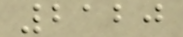2120
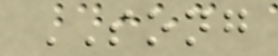SONG
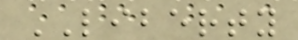LIBERTY
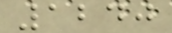1240
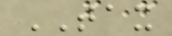TAX
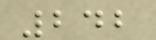242
